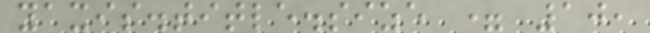yaxis.title.size = 10,
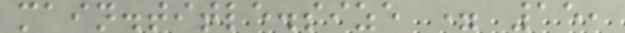main.title.size = 15,
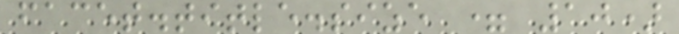facet.title.size = 10)
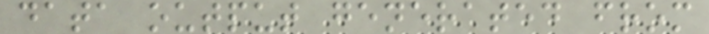data output generated from
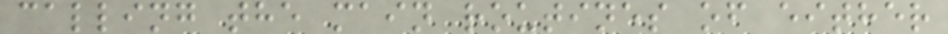calling the main routines of either
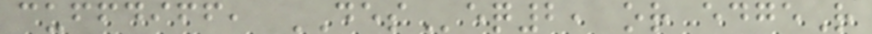cuffdiff, DESeq2, or edgeR
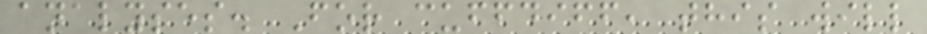analyses. For cuffdiff, this will
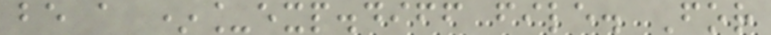be a *_exp.diff file. For
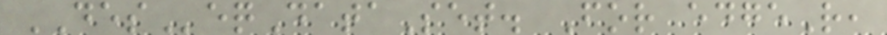DESeqDataSet. For edgeR,
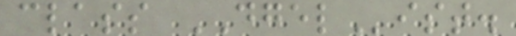class DGEList.
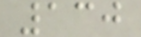130
